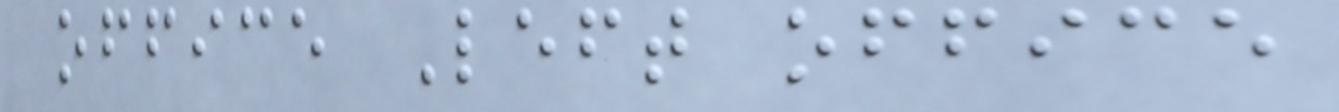office Left office
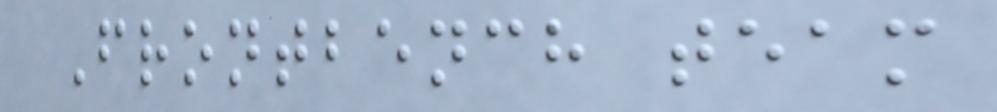Frontbench team
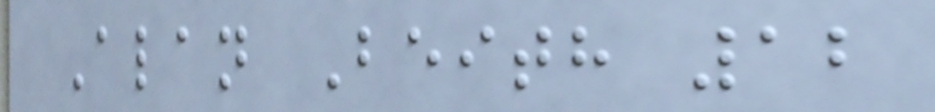Alan Beith 12
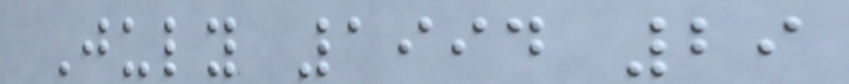July 1994 29
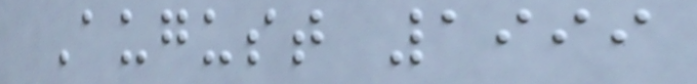August 1999
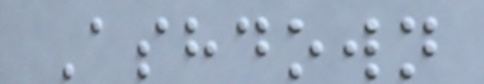Ashdown
